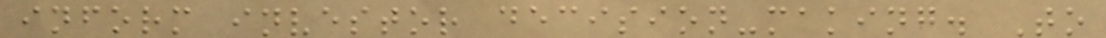inform investor decision-making. To
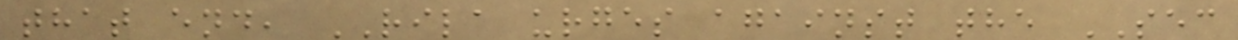that end, RILA urges against the SEC
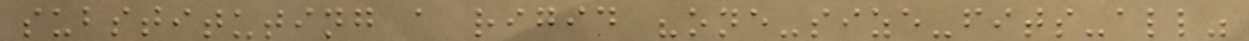substituting a rigid "one-size-fits-all"
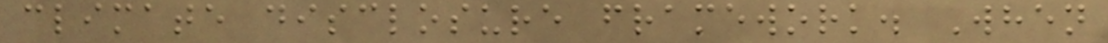climate disclosure framework. When
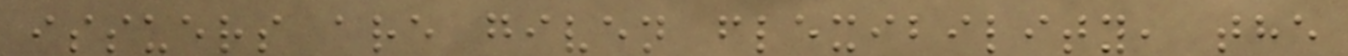issuers are given flexibility, the
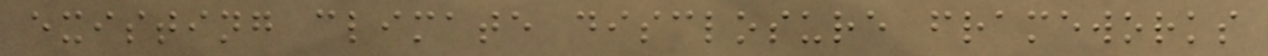existing climate disclosure frameworks
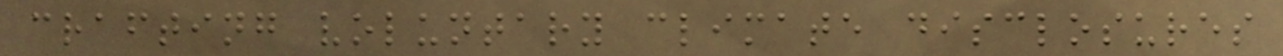crafting voluntary climate disclosures
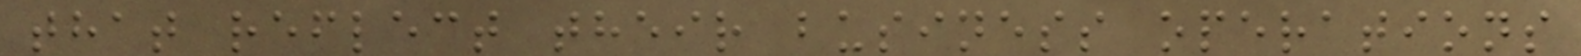that reflect their business operations
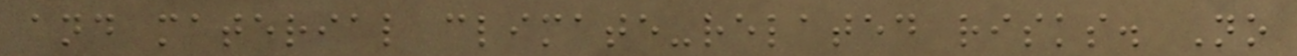and material climate-related risks. No
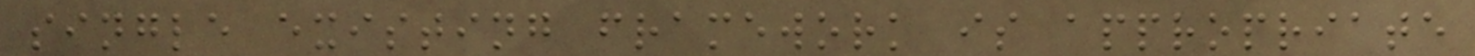single existing framework is appropriate
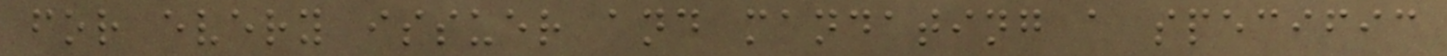for every issuer and mandating a specific
